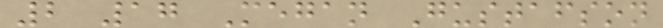2 17 Megan Gustafson
